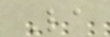La
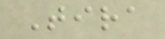Tira
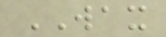WAX
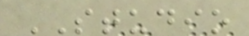STUDIO
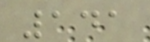141
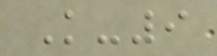K-9
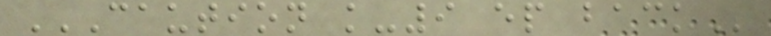CAUTION K-9 EP BACK
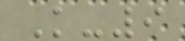K-9
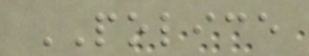POLICE
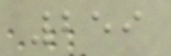259
